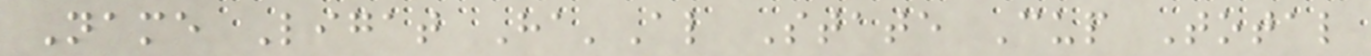Name Ligat Ha'Al State Cup Total
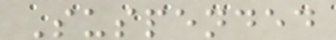Suspended
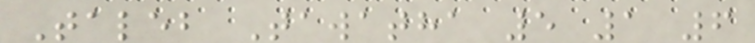Taleb Tawatha 5 1 6
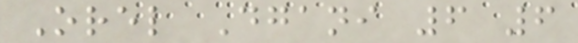Orel Dgani 6 6
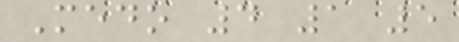Medo 4 1 5
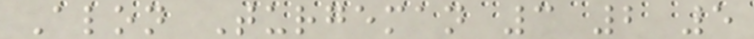Alon Turgeman 3 2 5
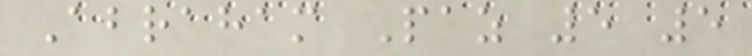Abraham Paz 5 5
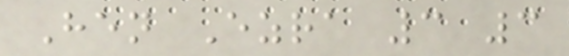Hen Ezra 3 3
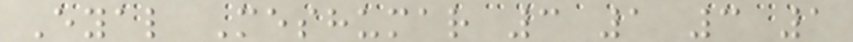Eyal Meshumar 3 1 3 1
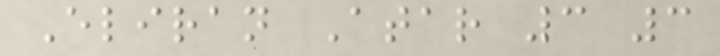Eliran Atar 3 3
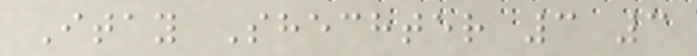Itay Shechter 3 3
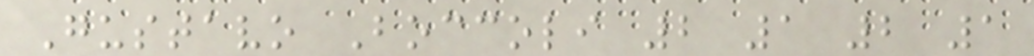Gustavo Boccoli 2 1 2 1
